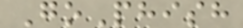GoPhish
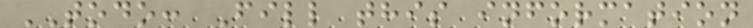TODO: Fill this information
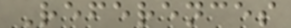References
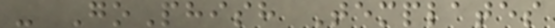- GoPhish Templates
